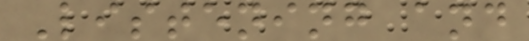Listening and
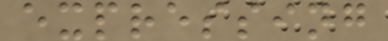expressing
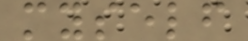myself
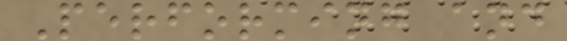Performing and
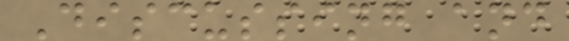Discussing and
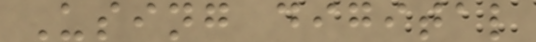Using digital
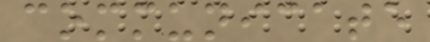communicate
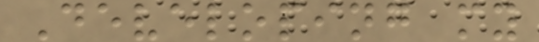Developing my
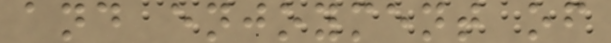and enjoyment of
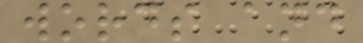words and
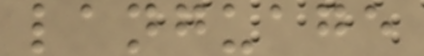language
